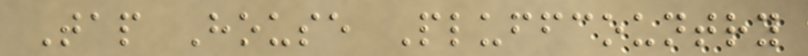Tap House Pluffcountry
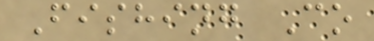Fishing Co
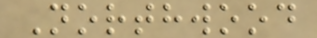Northwood
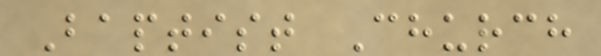Baptist Church
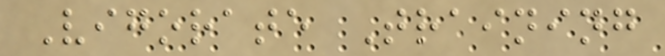Vigorate Training
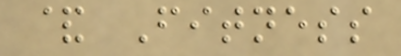& Fitness
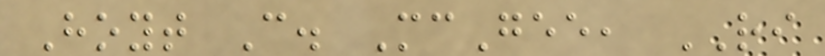Hoyt C. McGee, RI
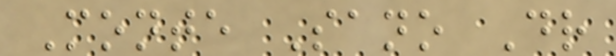Monte Sano Dr
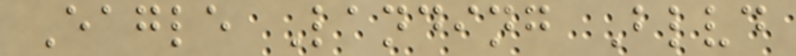Eagle Landing Blvd
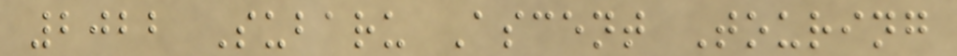2022 Subaru Ascent Touring
